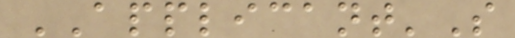APPLICANT'S
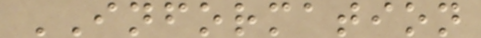INFORMATION
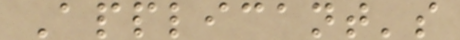Applicant's
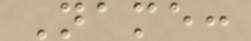Name:
